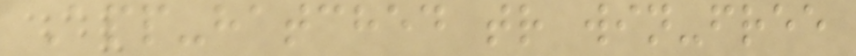App-hatched tr win-free
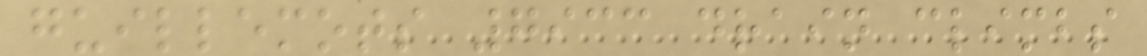guillemots 7933 drain climbs
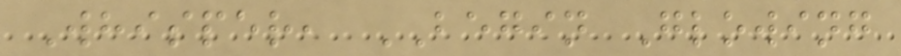Whisper, BEGIN Glowing
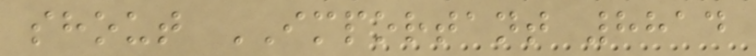shout IMPORTANT 8814
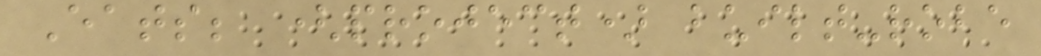Eats; (project) built-robe
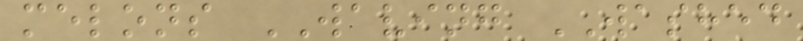melons WAVING WASHED
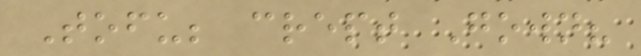Tofu; crept Gown?
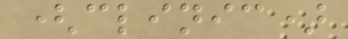(clinic)
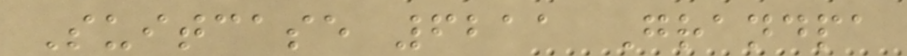Suitcase 6211 Grandpa
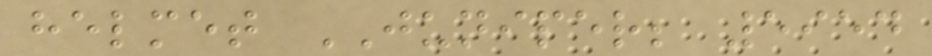helmet JUNIPER; 5954
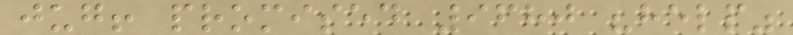jug! promised 9680 "help"
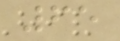65
